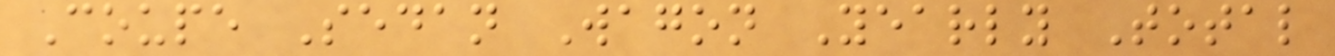Coupe Sedan Wagon Yearly Total
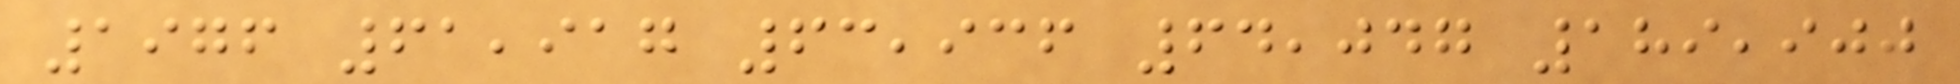1976 61,917 63,936 64,047 189,900
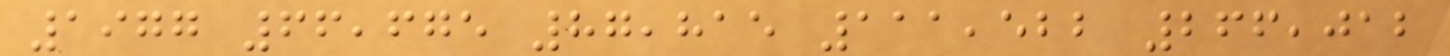1977 66,675 87,815 111,522 266,012
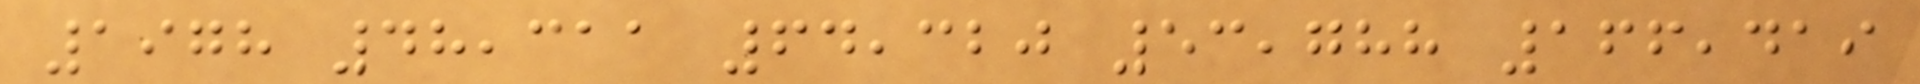1978 48,311 64,320 53,788 166,419
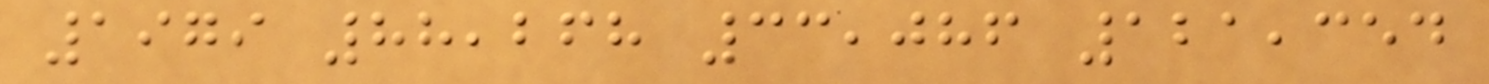1979 88,268 33,086 121,354
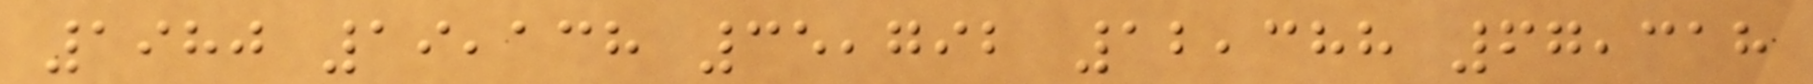1980 19,138 35,792 12,388 67,318
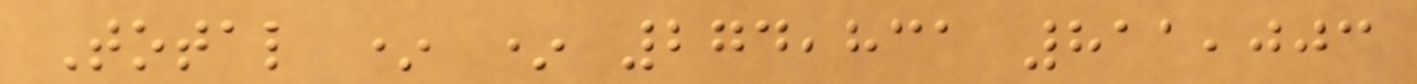Total * * 274,831 811,003
